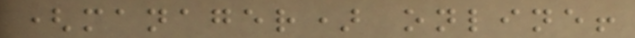(manager) online!
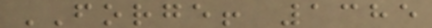FORGE! 1385
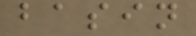basin
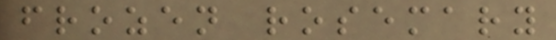frozen rosemary
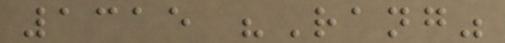1315 "Rang"
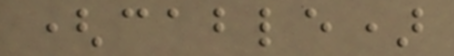(cable)
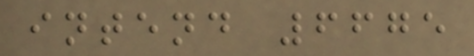intend 6675
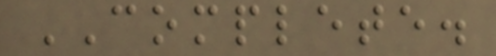COMPLETE.
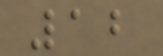12
